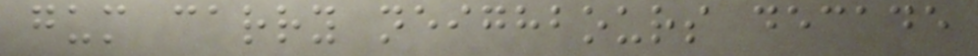gum carry neighbours decade
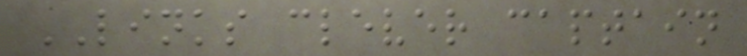LINKS clever captain
